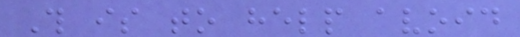This is to help avoid
